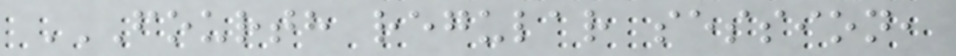FOURTH REGULAR SESSION,
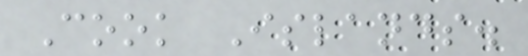Cook Islands.
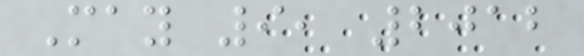May 9, 2012
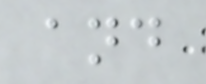and
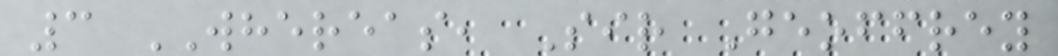3 WHEREAS, Sir Geoffrey
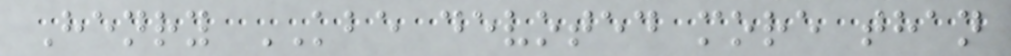Henry KBE devoted more than
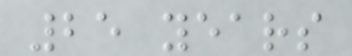25 years
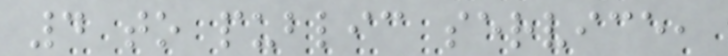4 to public service,
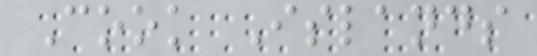Cook Islands
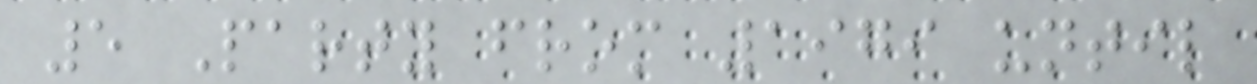5 Party from 1979 until
